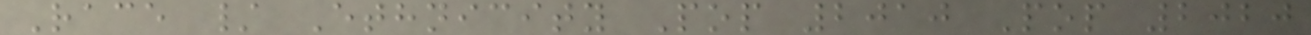Race / Ethnicity Pop 2010 Pop 2020
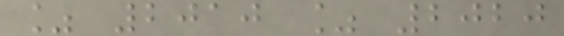% 2010 % 2020
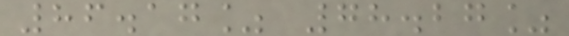86.17% 78.27%
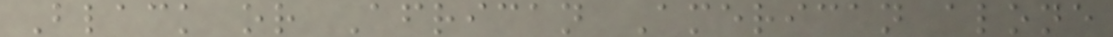Black or African American alone
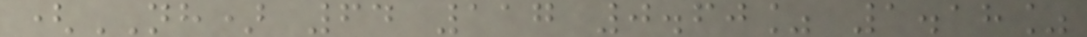(NH) 64 117 0.60% 1.18%
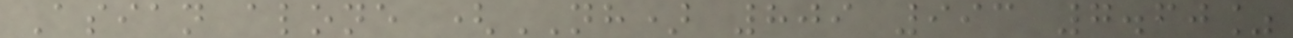Asian alone (NH) 809 993 7.60%
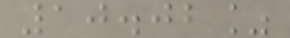10.02%
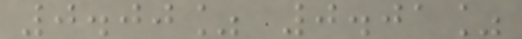0.00% 0.01%
